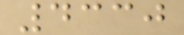4330
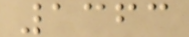1363
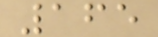165
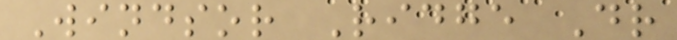Windsor Ridge Dr
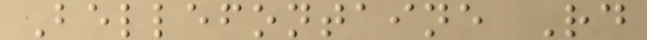Bellefontaine Rd
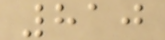810
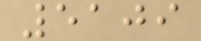5109
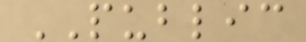PUBLIC
